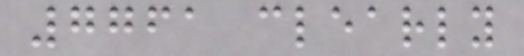7761 clearly
